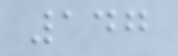147
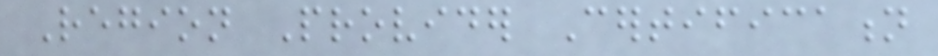Region Provider Certification
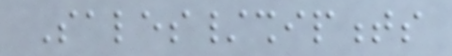Sales/shipments
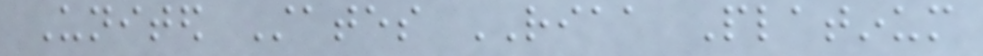United States RIAA Platinum
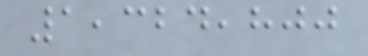1,324,800
